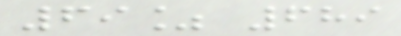69% 689
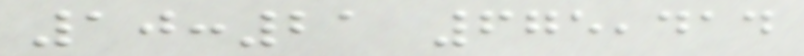10:21 675,414
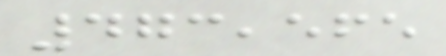473,565
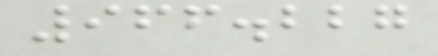966.227
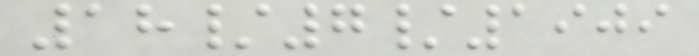18/7/1909
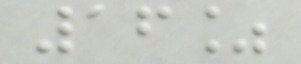16%
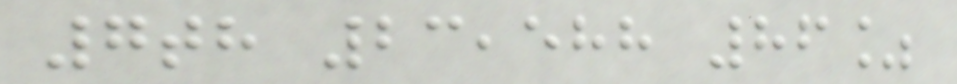7th 23,588 86%
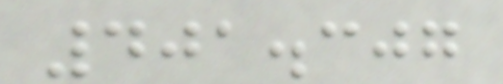401.307
